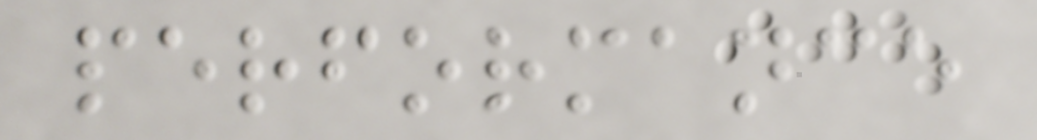performance
